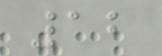12
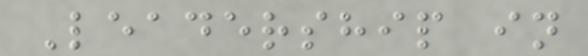Leadership in
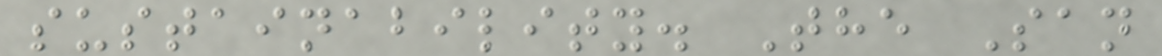sustainability. The San
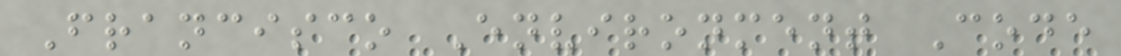Francisco Environment Code
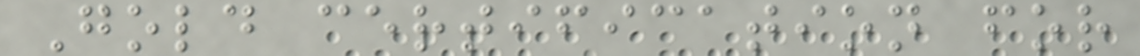Gold certification for
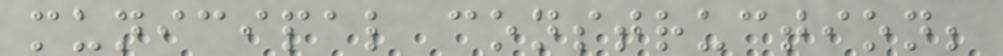municipal construction;
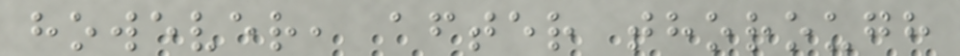however, after thorough
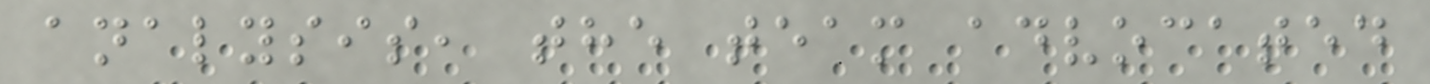analysis, the team advocated
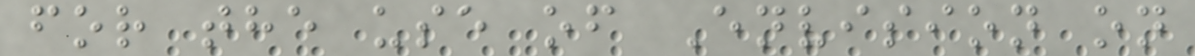for the use of Envision on
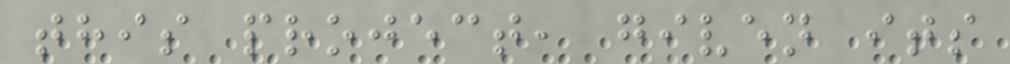this project, given its
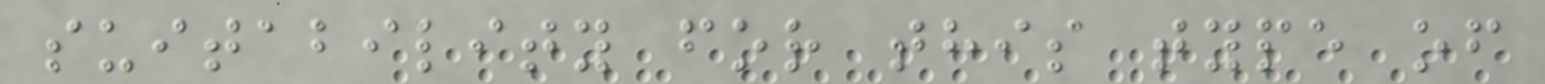suitability for this type of
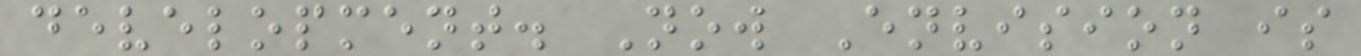development. Now Envision is
